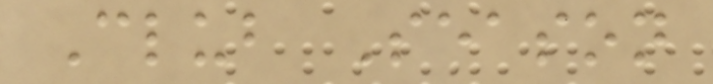Club Season
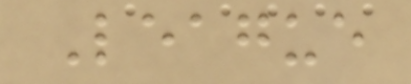League
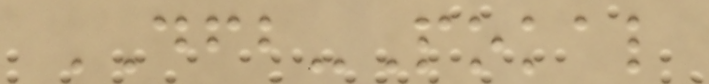DFB-Pokal
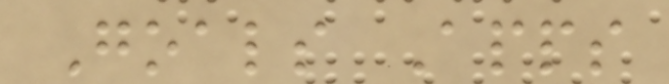Goals Apps
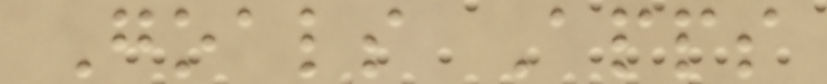Goals Apps
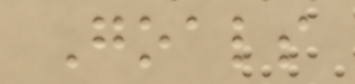Goals
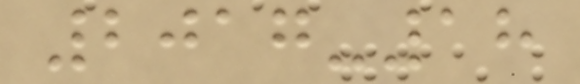2017-18
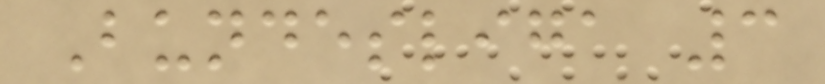Bundesliga 3
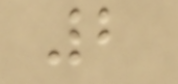2
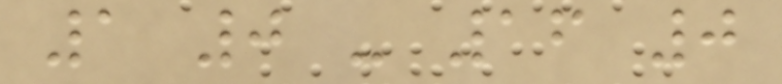1 0 - 16 0
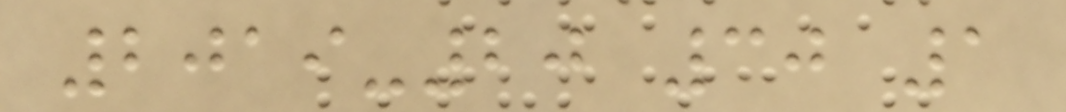2019-20 30 1
